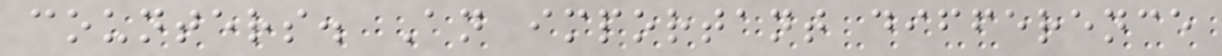counters. An important difference
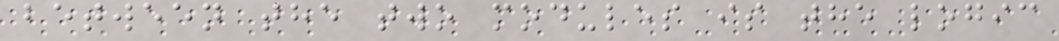between the two modules is the logic
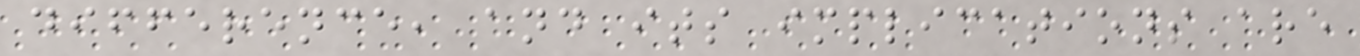difference, and its implications are
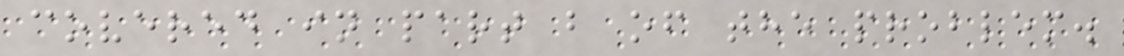covered in part b of the problem.
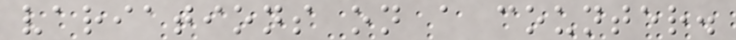variations on a counter.
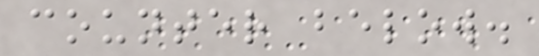counter below.
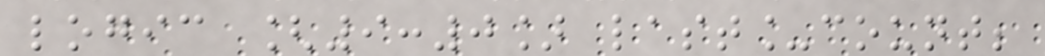logic [9:0] last_count;
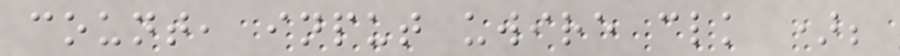count, input uwire clk );
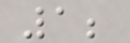1;
